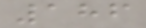186
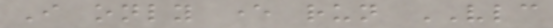I only ever run VLC
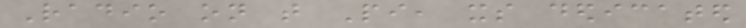Radio on that Pi, its dedicated
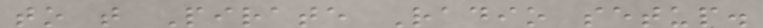to that Pirate Radio setup.
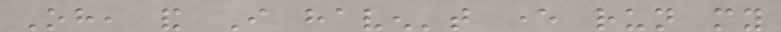Oh, and I haven't ever run my
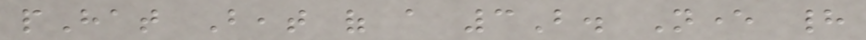pHat Beat of a 3B. Never had
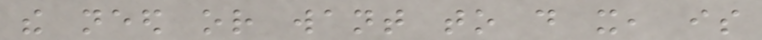the need or want to do it, is
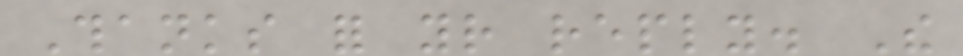Thanks for your reply. The
